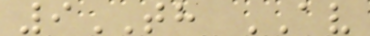9TH AV
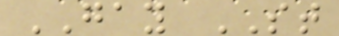GAY ST
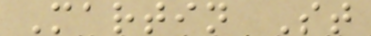Martin St
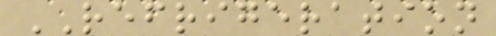REFRIGERATION
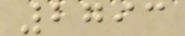2793
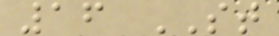16 ST
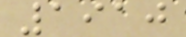1910
